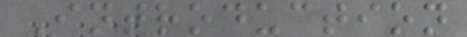Introduction
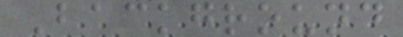Background
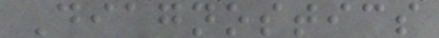Diagnostics
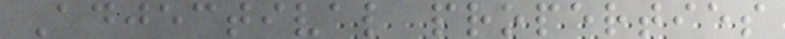Adjectival properties
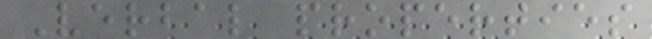Verbal properties
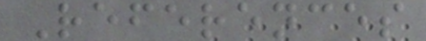References
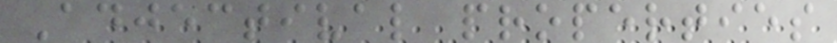Adjectival properties
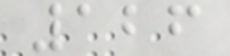126
